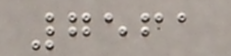7561
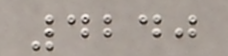4240
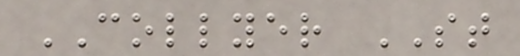COLLYER ST
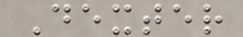Dexter
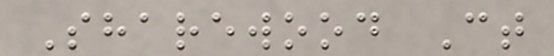Sharewood Ct
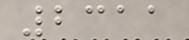2311
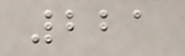221
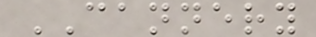CANNERY
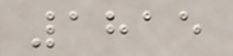1815
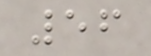56
